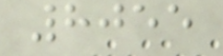8055
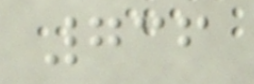736
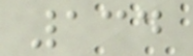134
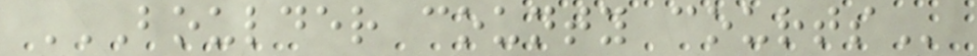BOULDER COUNTY COURTS
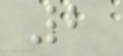2
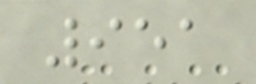951
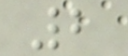2
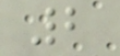2
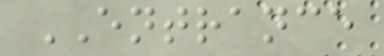ENTRANCE
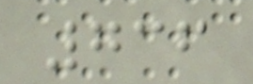736
